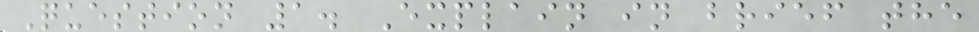Question 1. Explain in brief the
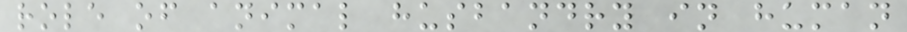role of animal husbandry in human
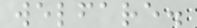welfare.
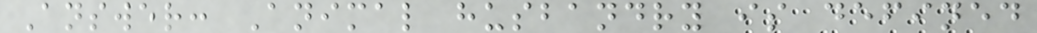Answer: Animal husbandry is defined
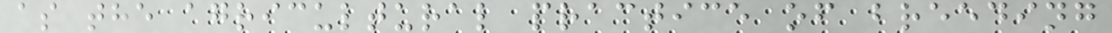as the agricultural practice of breeding
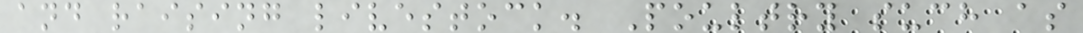and raising livestock. Poultry such as
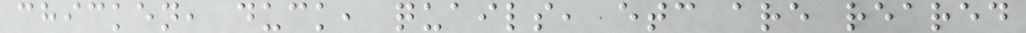chicken, duck, quails, etc are reared
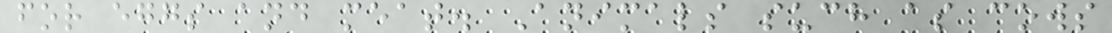for eggs and meat. Animals such as cows
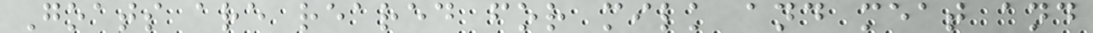Goats are reared for milk and meat and
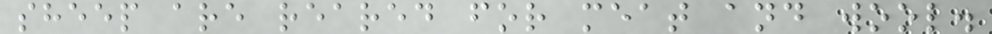sheep are reared for meat and wool.
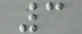3
